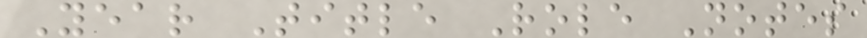Year Title Role Notes
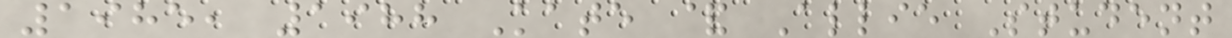1985, 1988 Kate & Allie Student
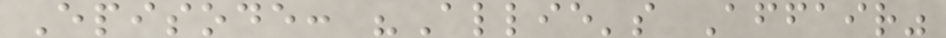Episode: "Allie's Affair"
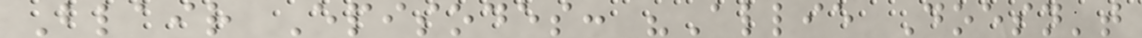Blair Episodes: "Allie Doesn't
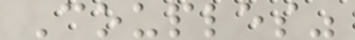Couples"
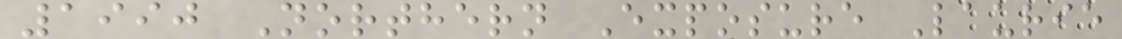1990 Northern Exposure Laurie
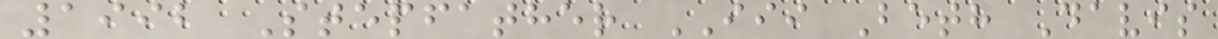1992 Stepfather III Beth Davis
